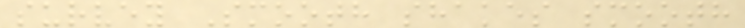survey Smooth shakes smooth
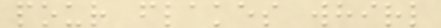pour flakes whirl
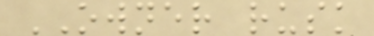OWNER rusk
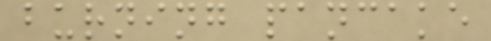burning pancake
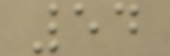54
